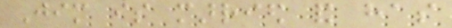Jim is married and has
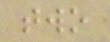two
